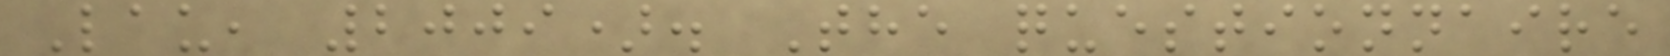Lau, 2009). The questionnaire
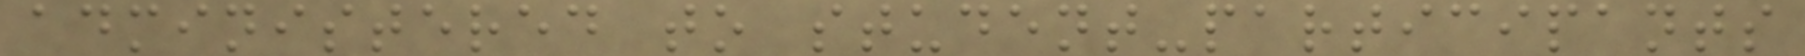administered to student-participants
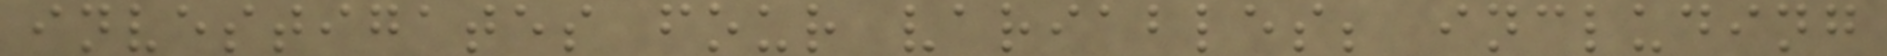investigates four variables; including
